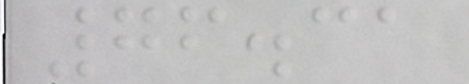76.31
